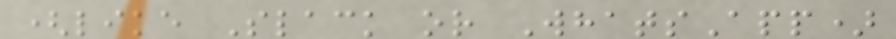(like Slack or WhatsApp)
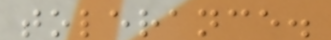tolerance.
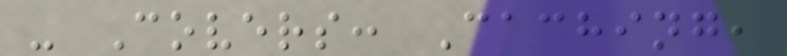- Covers: Caching,
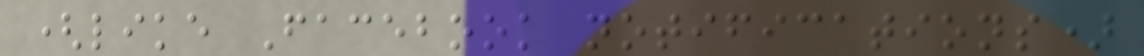(like Facebook notifications)
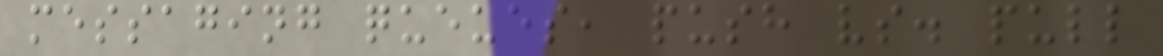messaging queues, push vs. pull
